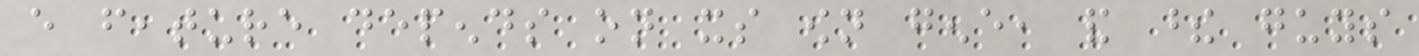every feature depends on its own gene, and these guys
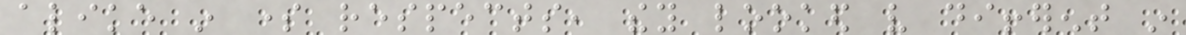alike in some respects, they looked very different in
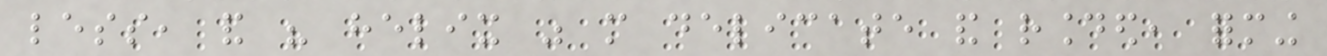less, and his helix was more delicate and rounded, forming
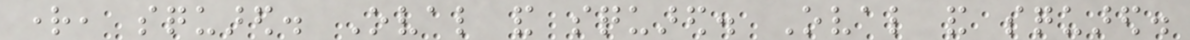right, squared. Oval and squared. Oval and squared.
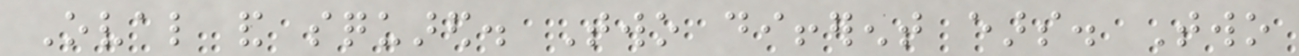Oval and squared. Two different ears. Two
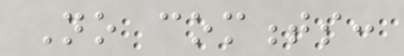No comments:
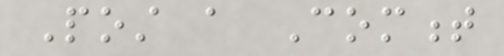Post a Comment
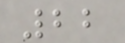22
